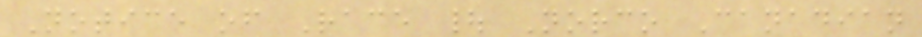Notice of Race | Norco Canadian
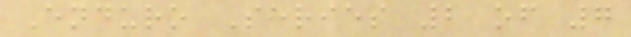Enduro Series 2 of 7
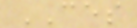CES
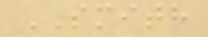SMITH
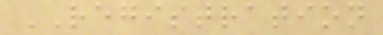REGISTRATION
